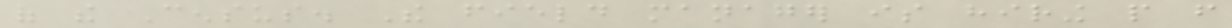of the Census. The field manager is hiring people from
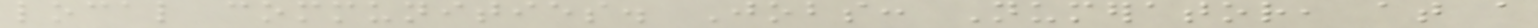local communities. Jobs: Numerator, at a
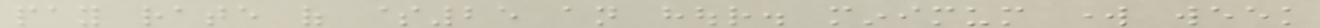pay rate of $25 an hour. minimum work week
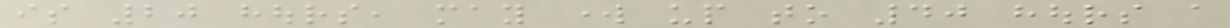is 20 hours, may work up to 40 hours a
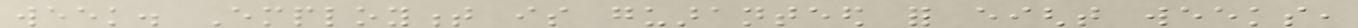week. Employment is guaranteed for eight weeks,
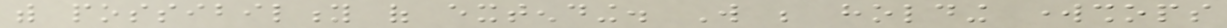with possibility of extending. Will be holding workshops
